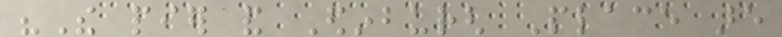"The pier and Edinburgh Place are
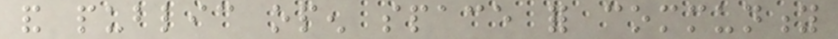and public open space for community
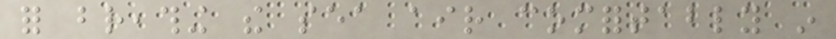for breathing the sea air comfortably in
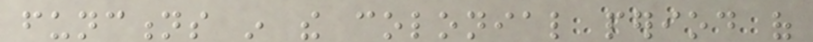functions in the colonial period of
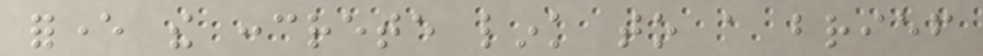forever the concrete link to a brief
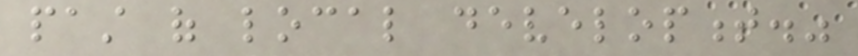past of local development."
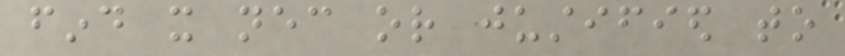find it necessary or justified to
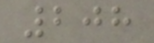208
